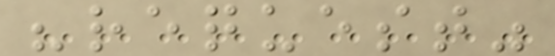"request"
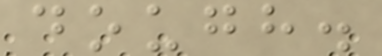dough.
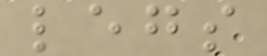legs
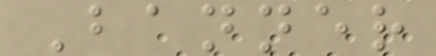Banner
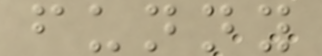funny
